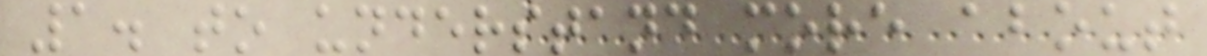1. to understand more about
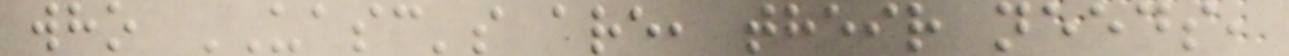who UASC's are, their needs,
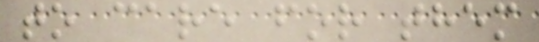to care for them
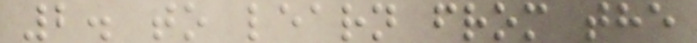2. to learn from the
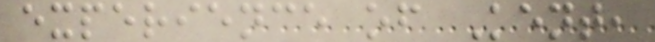experience of Kent,
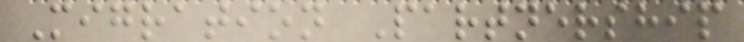Migration Partnership
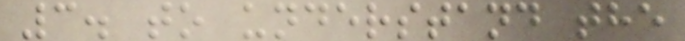3. to understand the
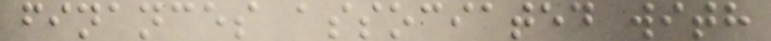finances associated with
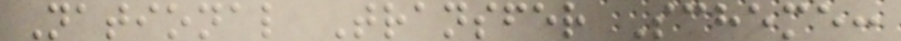National Transfer Scheme:
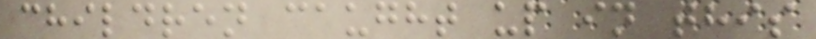children caught up in this
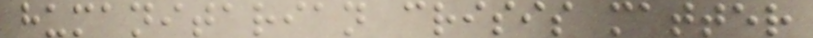humanitarian crisis matter
